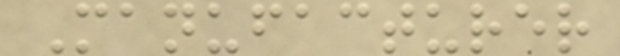Manufacturer
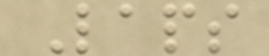Laps
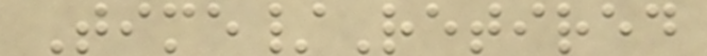Time/Retired
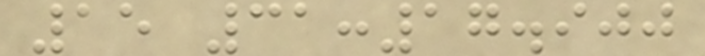15 31:17.900
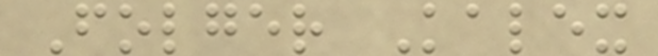Folger Kalex
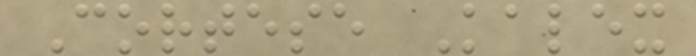Cortese Kalex
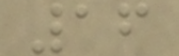16
